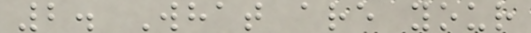2. What are your
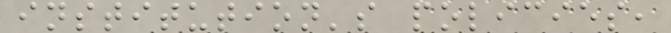institution's policies,
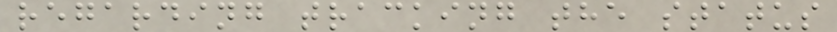regarding tracking the status
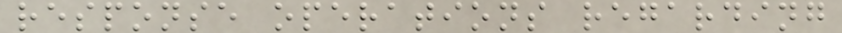response operations regarding
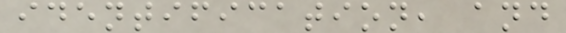identification, and
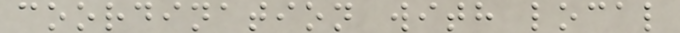coordination with local
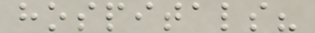hospitals?
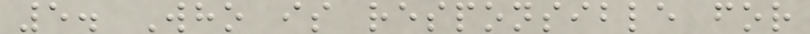5. Who is responsible for
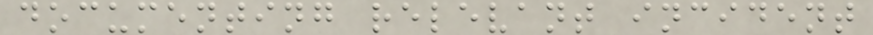documenting relevant incident
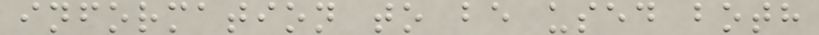information to be used both
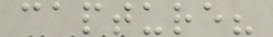capture?
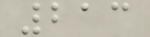213
